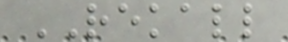REKALL
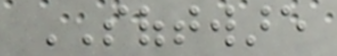SOFTWARE
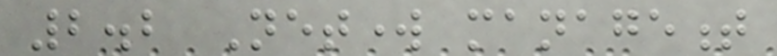2.2 Network management
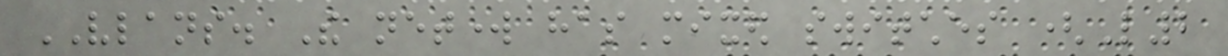VLANS. The network has mixed switches (L2
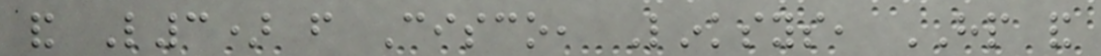and L3) from Cisco, Linksys, HP and
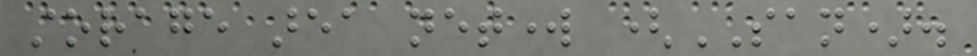storage area network (SAN).
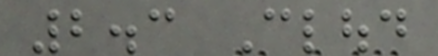2.3 Cloud
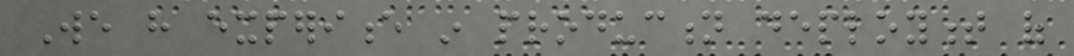We have experience in production deployment of
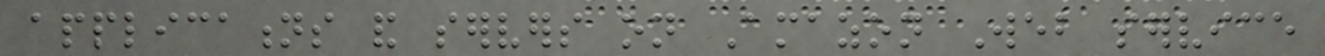applications and servers on Amazon Web service
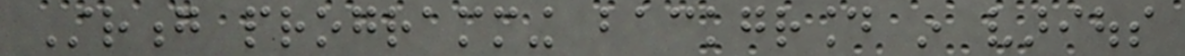Strong programming background in various
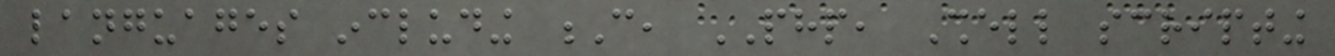languages including C, PHP, Shell scripting
